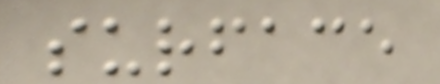surface
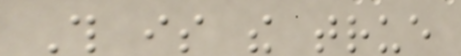This is the true
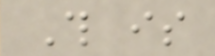This is
